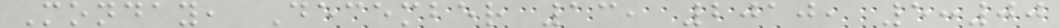Monday, December 13, 2010, 5:00
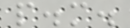p.m.
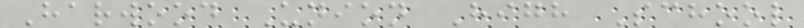Harwood Union High School
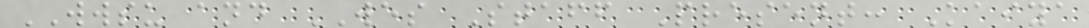WWSU and WES Staff Present: Kaiya
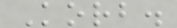Korb.
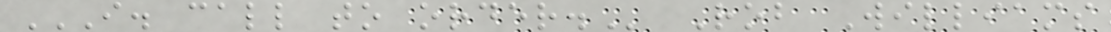I. CALL TO ORDER. Rob Williams
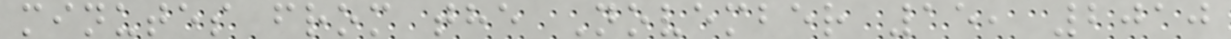minutes from the November 15, 2010
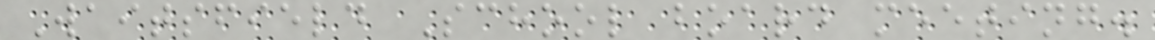Waitsfield School board meeting.
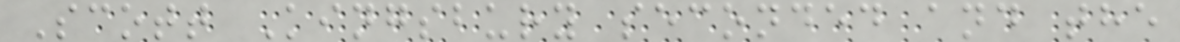Scott Kingsbury seconded and the
